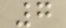7
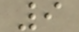9
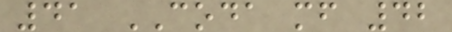41 CODA mf 42
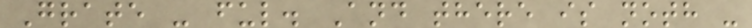Grate - ful. And there is noth -
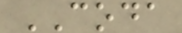CODA
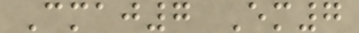Cmaj7 Em7
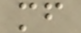mf
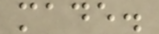made.
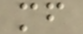mf
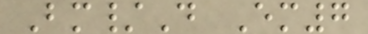Bm/D Em7
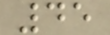45
